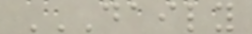DAILY
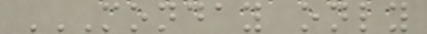MONDAY ONLY
